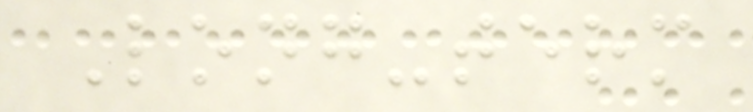Long-term
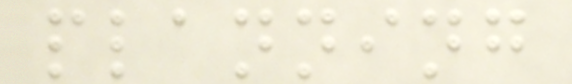planning
